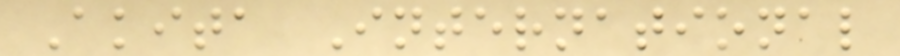Akita International
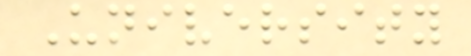University
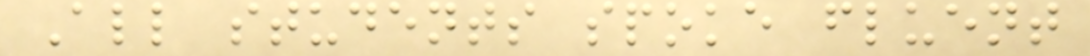All students spoke fluent
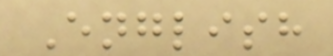English
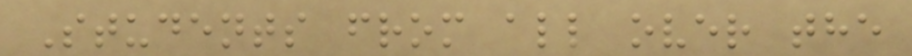Students from all over the
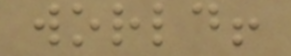world!
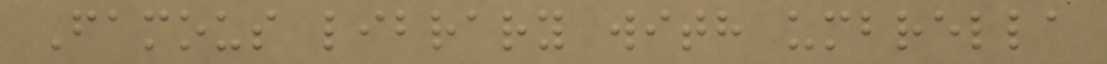Famous library with umbrella
